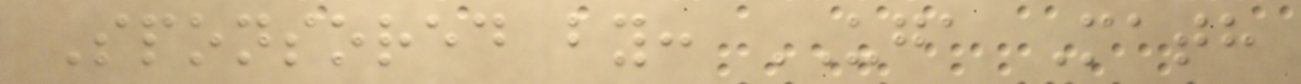Sponsored by: UGA Math
